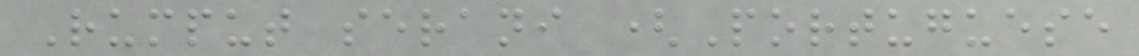Rumput serani (Portuguese
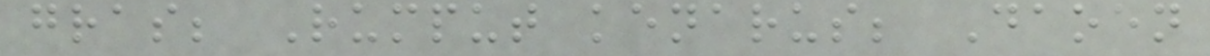gras; Rumput kenarus; Daoen
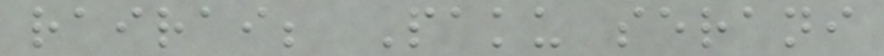rairai; Paku serani
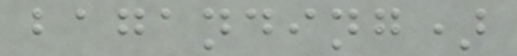baganding)
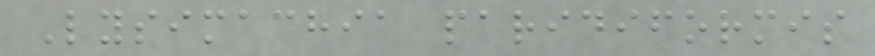Lysimachia paridiformis
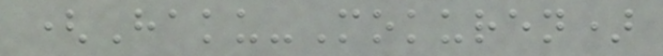(Haku-Mokuren)
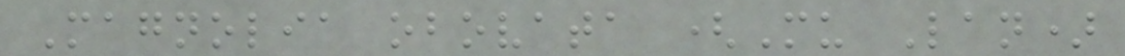Magnolia obovata (Mu Lan)
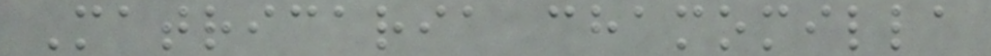Matricaria chamomilla
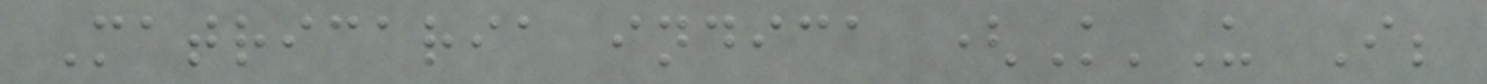Matricaria indica (K'U I;
